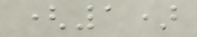(1)
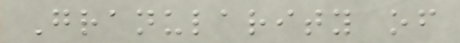Granularity of
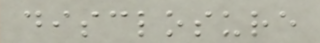disclosure
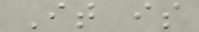It is
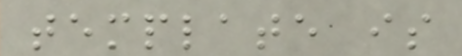template is
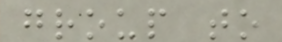group to
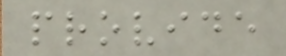provide
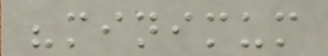"minimum
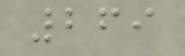269
